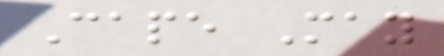Cape May
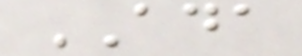ADA
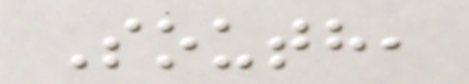South,
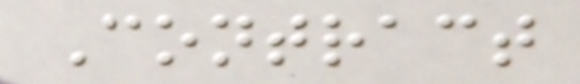Contract
